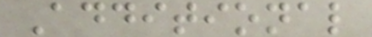Additional
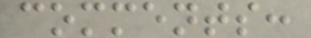comments:
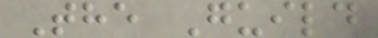The Guild
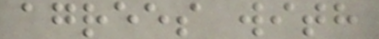agrees with
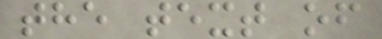the text of
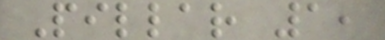Pillar 1,
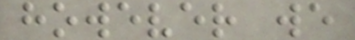however we
